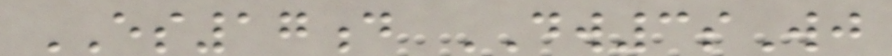ES17d DW3sWj
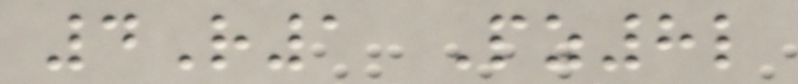4R1 Pz8l
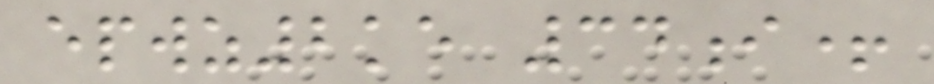epwz2ke 34i+
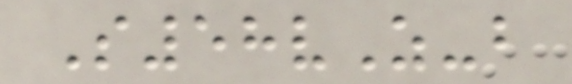S58vZ-b
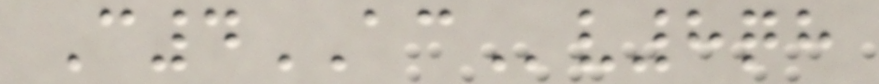C4ACv8qh
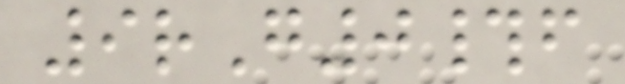9rG0#f
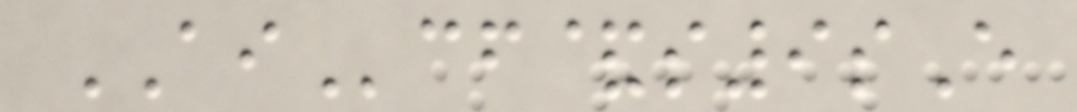AIcf&s9sE
